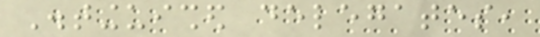Distinguished delegates,
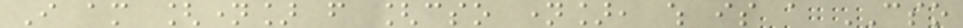I am [name] from [cso name], which is a CSO
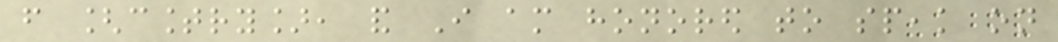from [country], and I am honored to speak on
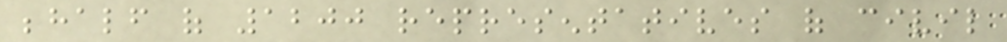behalf of 1200 representatives of civil
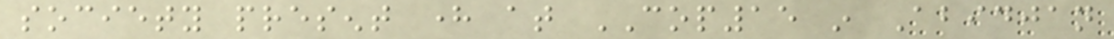society present here at COP15 in Abidjan
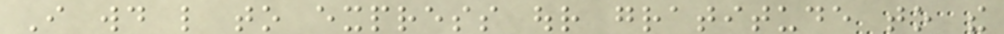I would like to express our gratitude to the
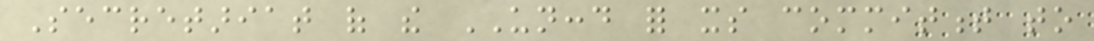Secretariat of the UNCCD for its commitment to
